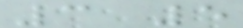3 5
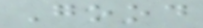Good
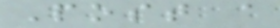Post a
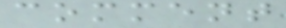comment
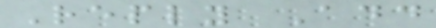Reply Add
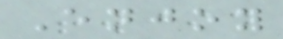Enjoy
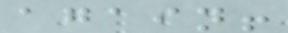again!
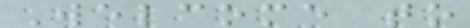Welcome to
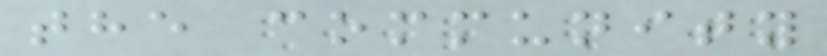the community
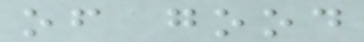of good
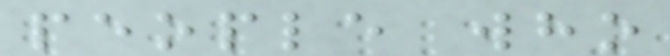people who
